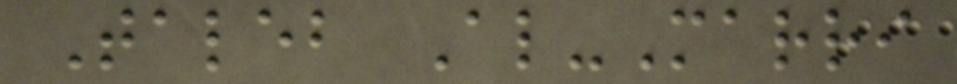Taleb Al-Marri
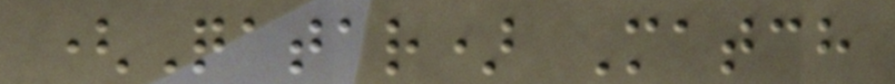(Qatar) Match
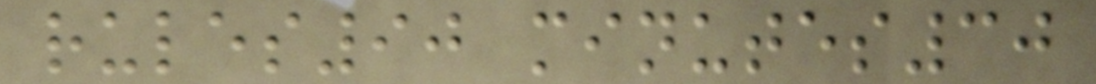rules90 minutes30
